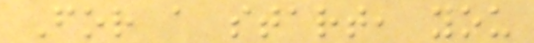For a start, you
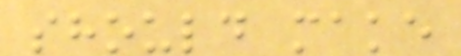should make
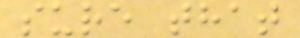sure that
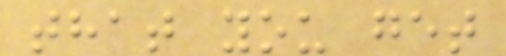that you get
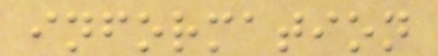information
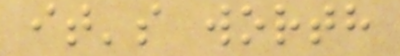it's worth
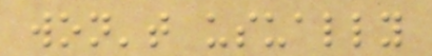won't usually
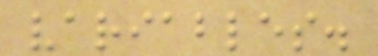variables.
